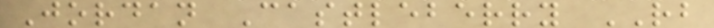Jordan Castleberry RB
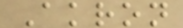Akron
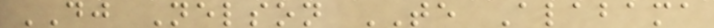DJ Nelson TE Alabama
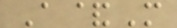A&M
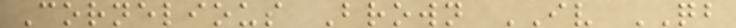Cornelious Brown IV QB
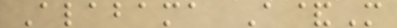Alabama A&M
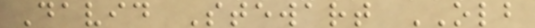David Stewart OLB
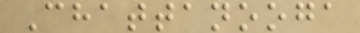Chattanooga
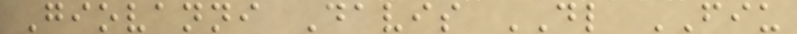Giovanni Davis DL FIU
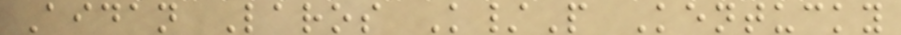Aidan Laros K/P Kentucky
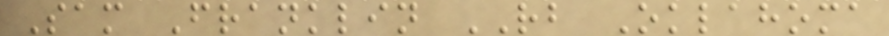Sam Franklin RB Oklahoma
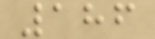186
